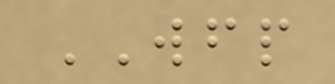WFP
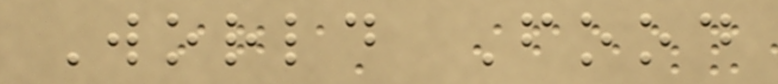World Food
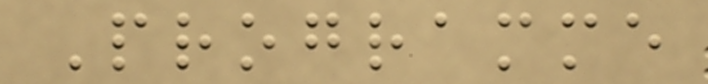Programme
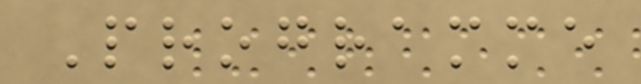Programme
